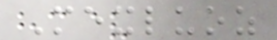Mexluoz
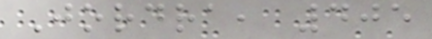Jordra, 405
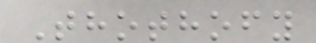Thothofy
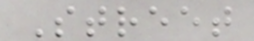Street
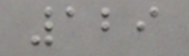129
